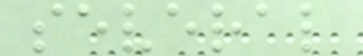several
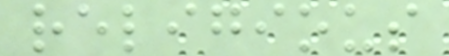religious
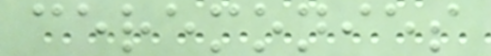ceremonies
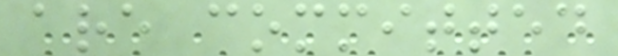are committed
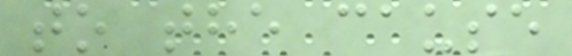to the cause
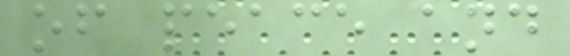of peace and
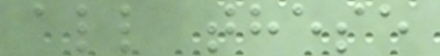all these
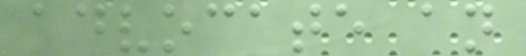advocate an
